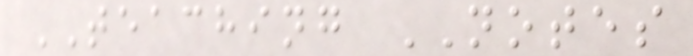TEACHING NOTES
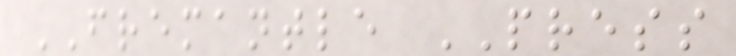FREMANTLE PRESS
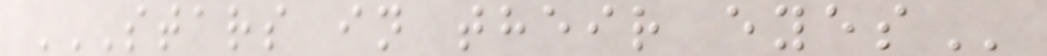STARS IN THEIR EYES
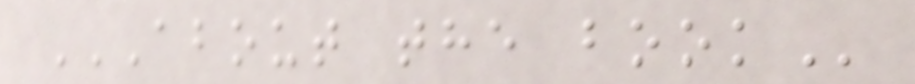ABOUT THE BOOK
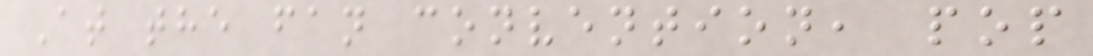At the fan convention, pop
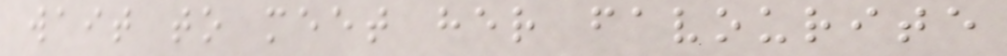wait to meet her favourite
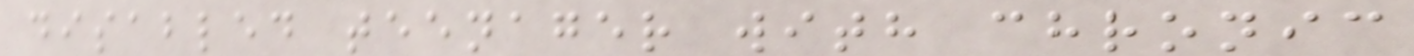disabled teenager with chronic
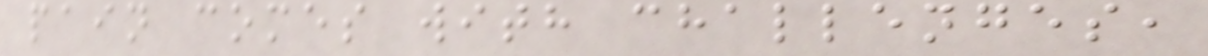pain comes with challenges,
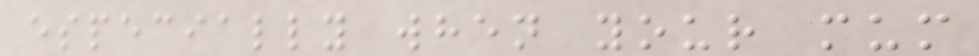especially when your mum
